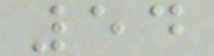54
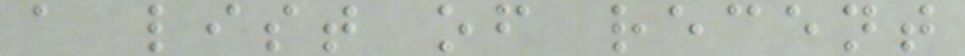a list of recent
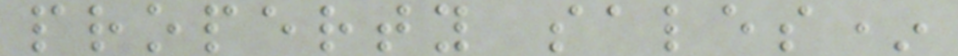property sales*
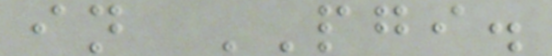in PGI.
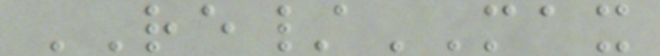RE/MAX
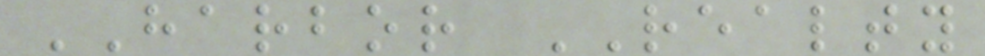HARBOR REALTY
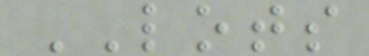LOTS
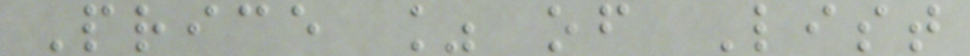Price % of List
